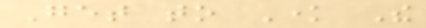Get to Know The
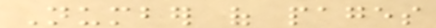Number of pages
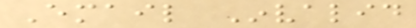Email Invalid
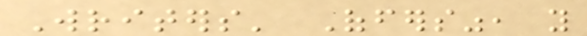Writers' Offers", you
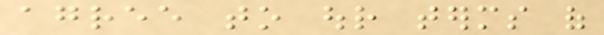agree to our terms of
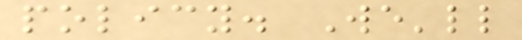policy. We'll
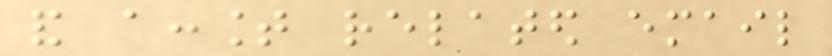and account related email
